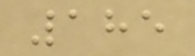185
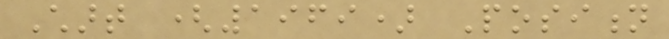Chart (1969) Position
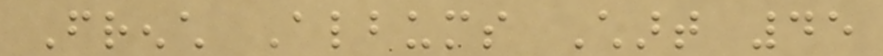French Albums Chart 45
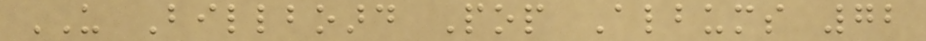US Billboard Pop Albums 72
